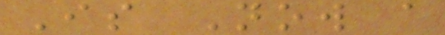Is Now a
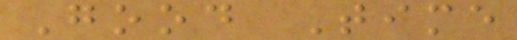Good Time
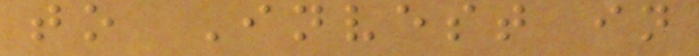to Invest in
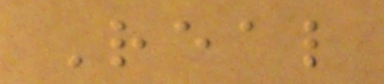Real
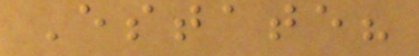Estate?
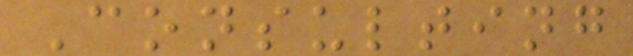Consulting
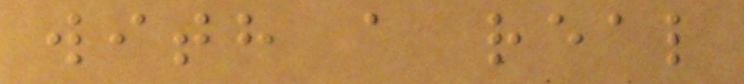with a real
